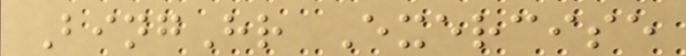BingHr Exercise
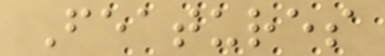Features
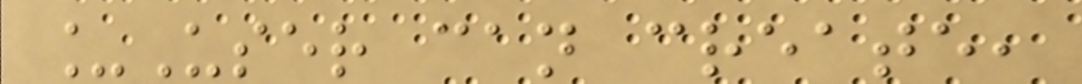_User can create,
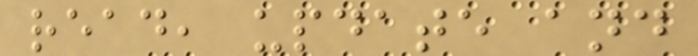read, update and
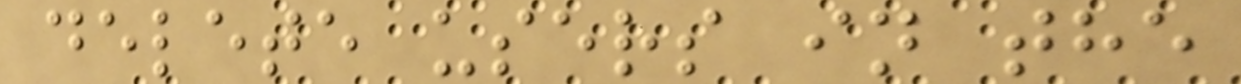delete users in the
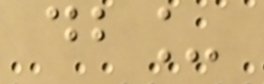db_
